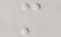m
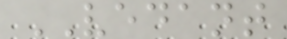VEDANT
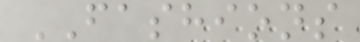FASHIONS
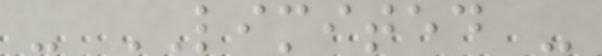- LIMITED -
